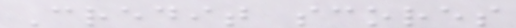Credit scores
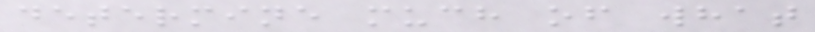determine much of what
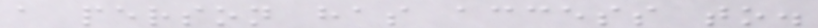a person has access to.
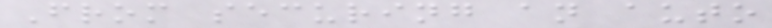From securing an auto
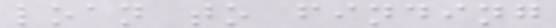loan to finding
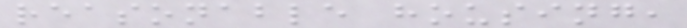reasonable housing,
